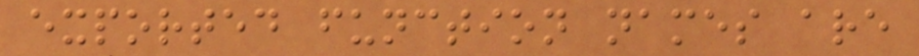exported function names are
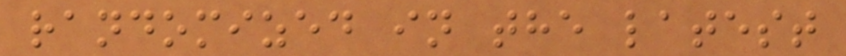randomized in the latest
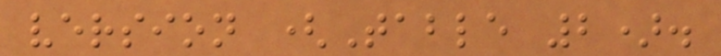version (Table 2).
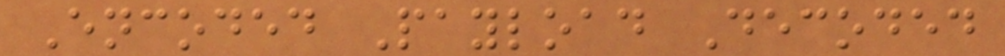Encoded Payload Decoded
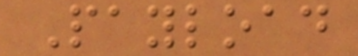Payload
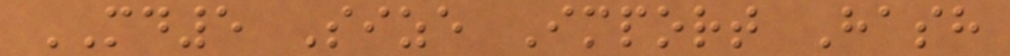MD5 Size Import Hash
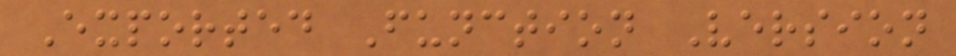Exported Function Version
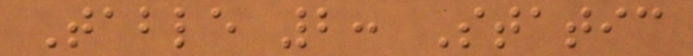Table 2: Static
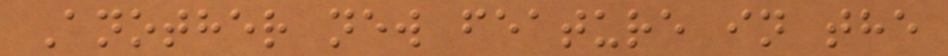Another new feature in the
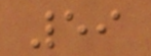59
